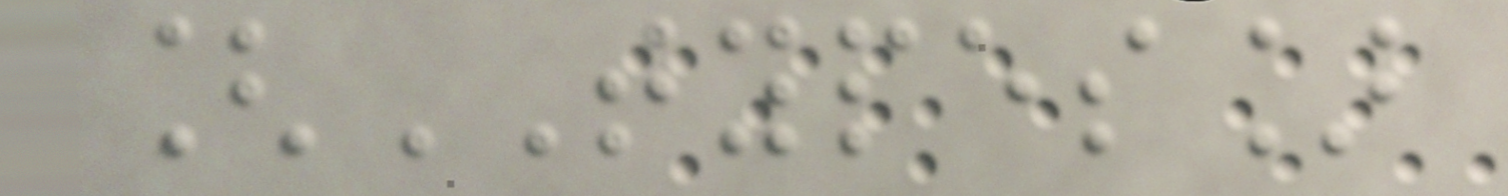[TYPES]
